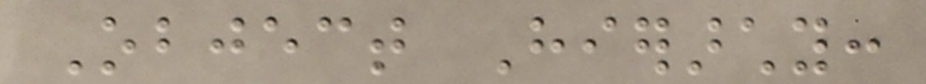Object Hierarchy:
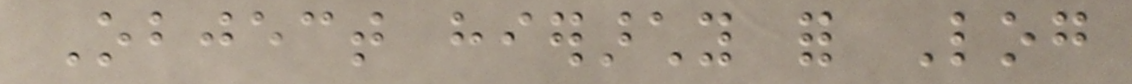Object hierarchy for Log
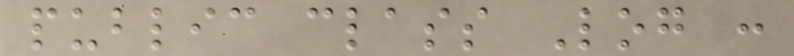public class Log :
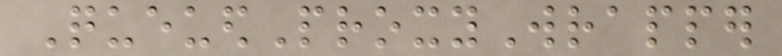QueuedProxyWrapper
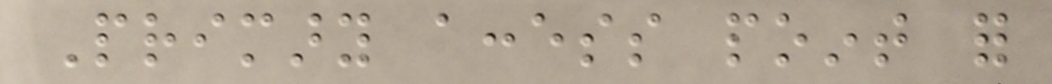Primary access point for
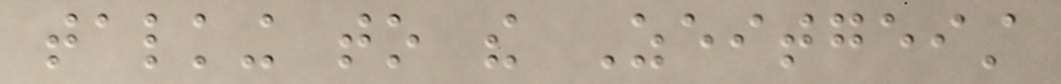talking to the Zeitgeist
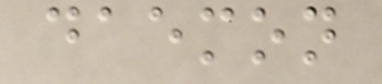daemon
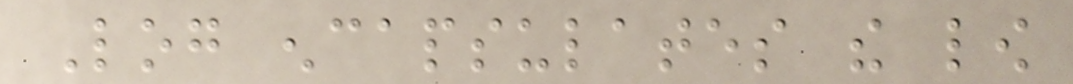Log encapsulates the low
